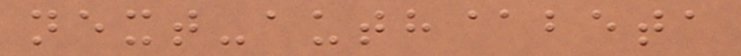next-auth@beta
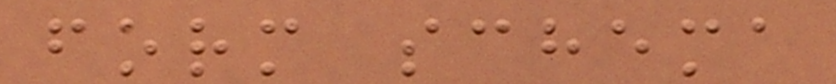form schema
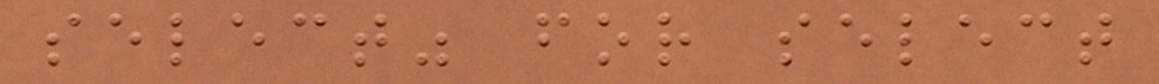select" for select
